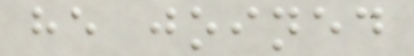he joined
